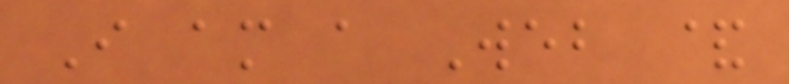I am a Web &
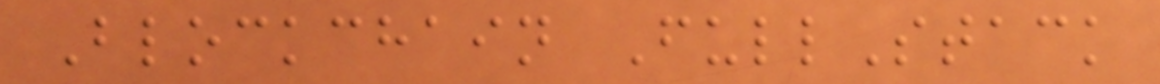Blockchain FullStack
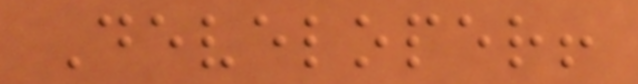Developer!
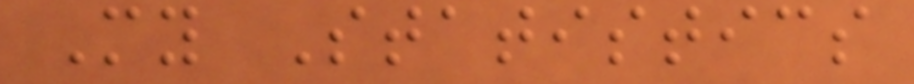My Statistics
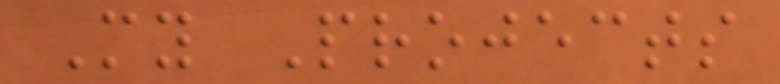My Projects
